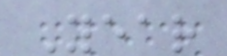Year
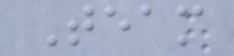Team
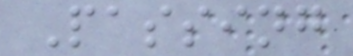Passing
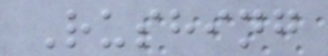Rushing
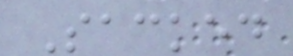Sacked
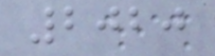2020
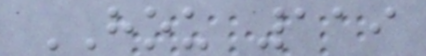HOU 119
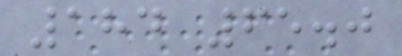184 65.0
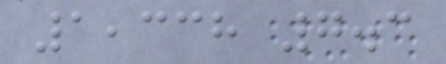1,338 7.3
